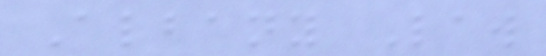Albany Law
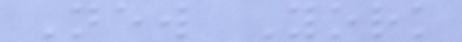New York
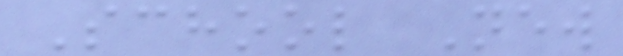School New
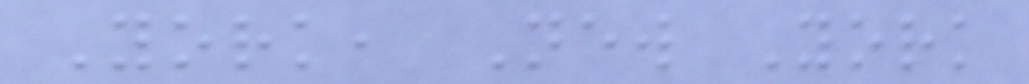York, New York
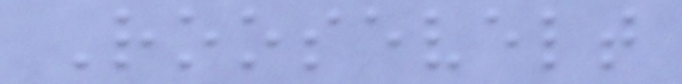Roosevelt
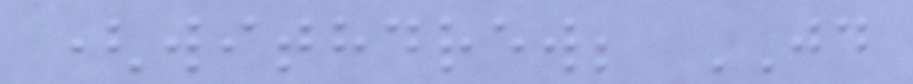(withdrew; JD
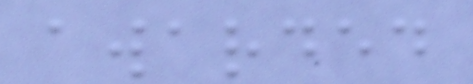awarded
